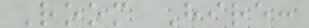Room Hire:
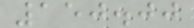150.00
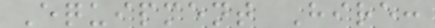Equipment Hire:
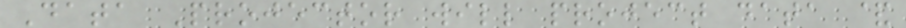Data Projector will project data &
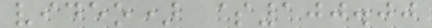video) $100.00
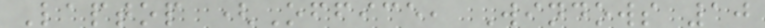Laptop (Office, Windows 10
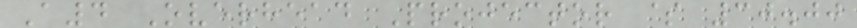A4 Overhead Projector $ 30.00
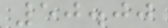50.00
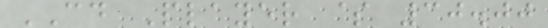CD Player $ 30.00
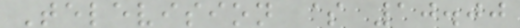Television $ 10.00
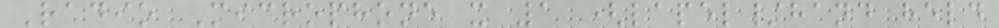Radio Microphone x 1 (lapel/hand held
